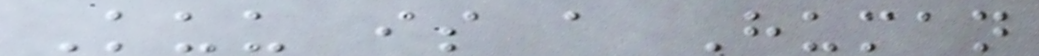Kuu is a Human
